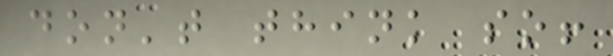don't think so!
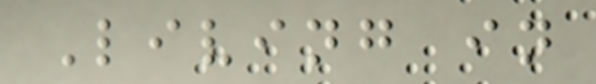Living in
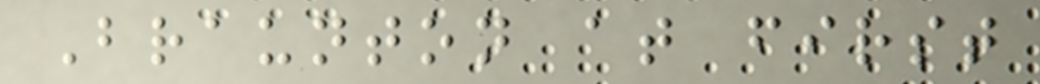Braunton at first
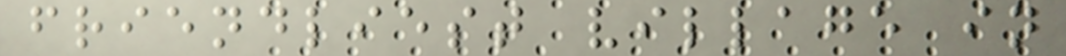friendliest village in
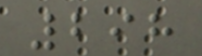298
